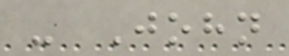- John
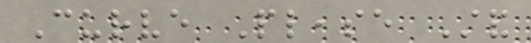Curve Please Stand
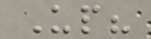Up?
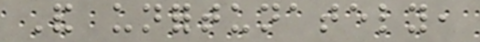And unfortunately,
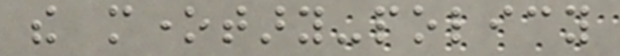the monetary-policy
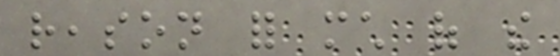reason for much of the
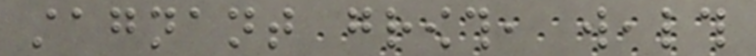stagnant growth, wealth
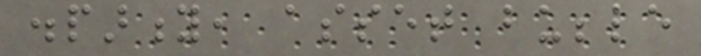disparity, asset bubble
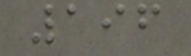196
